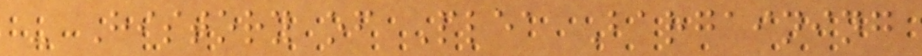- History of Plea Bargaining
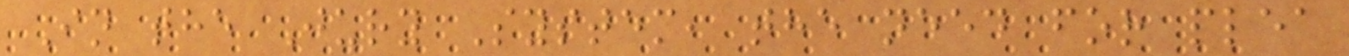In the Jury System, the need for plea
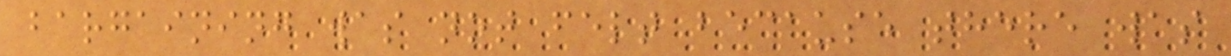bargaining was not felt because there was
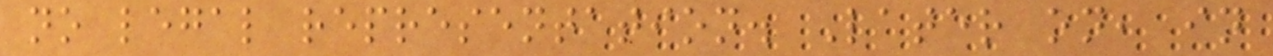no legal representation. Later on, in
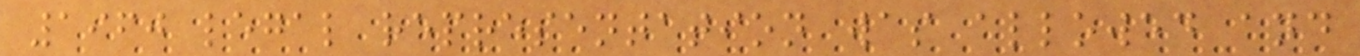1960 legal representation was allowed and
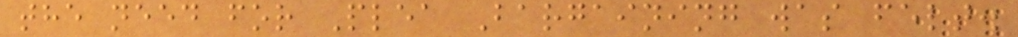the need for Plea Bargaining was felt.
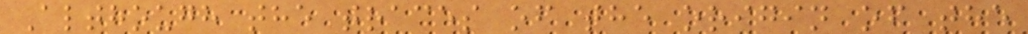Although the traces of the origin of the
